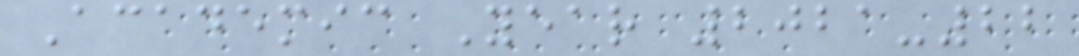Academic Year 2021-22
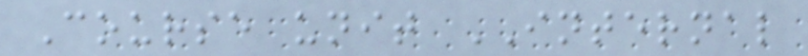Course unit INTERNAL
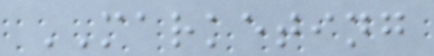MARKETING
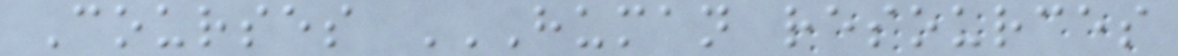Courses HUMAN RESOURCES
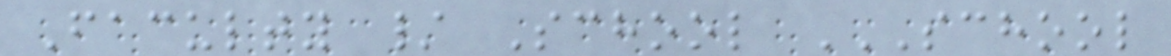Faculty / School SCHOOL
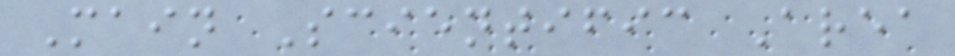Main Scientific Area
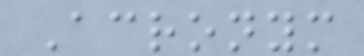Acronym
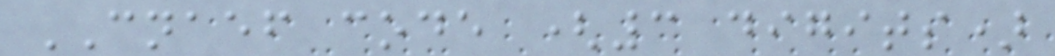CNAEF code (3 digits)
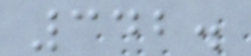342.
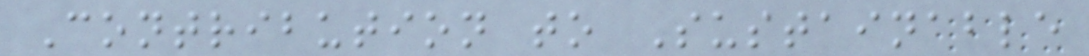Contribution to Sustainable
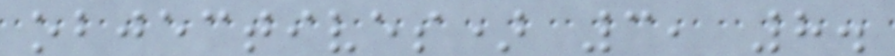objectives) 3, 8.
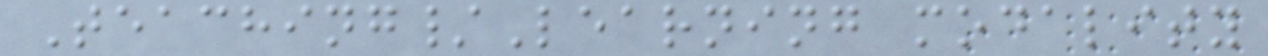Teaching/Learning modality
